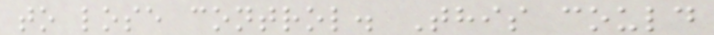to lose control. This could
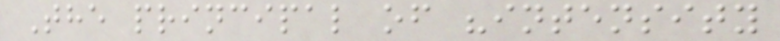The principal of "intensity
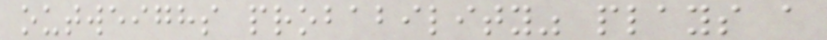outweighs probability" plays a
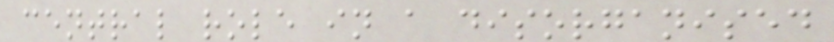central role in a disorganised
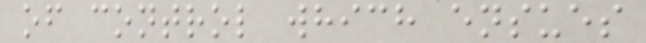of control which ensues
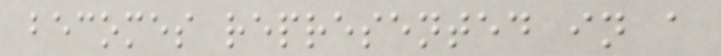becomes represented in a
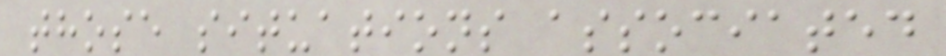those situations associated
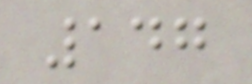147
